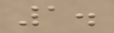1.
